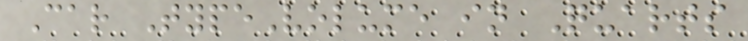Car TypeVolume in Quarts
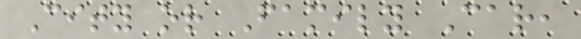City or Family Car,
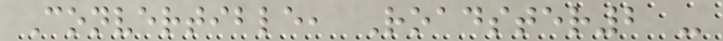Convertible, Roadster2 -
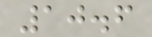10.6
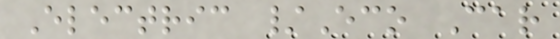Electric /Eco Car
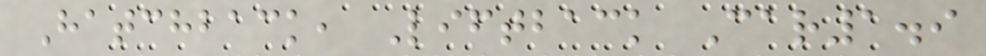Hatchback, Liftback Car1.9
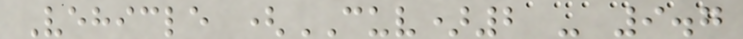Vehicle (CUV)2 - 9.7
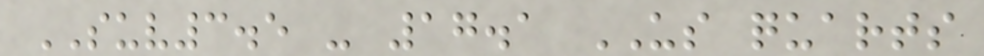SUV3.5 - 17.1 US quarts
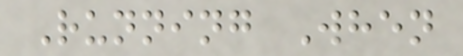Running When
